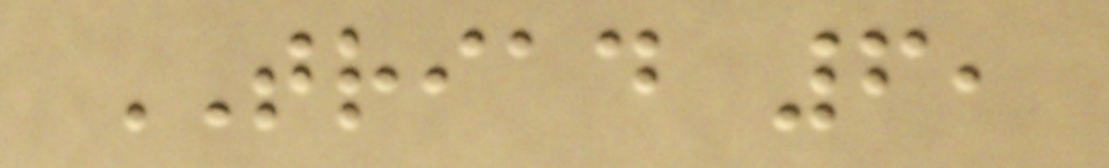TRIAD 6,
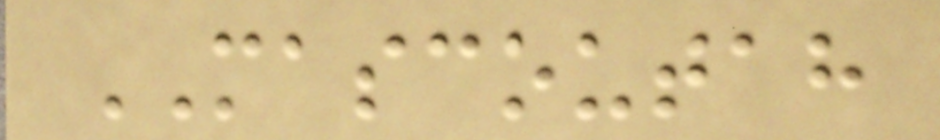MASCOUTAH
